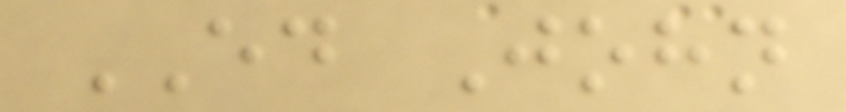ED John
